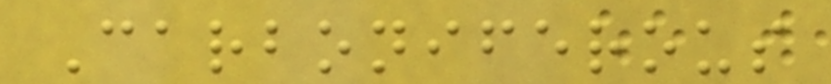Carboniferous
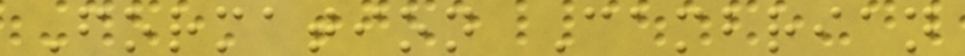Formation Cambrian
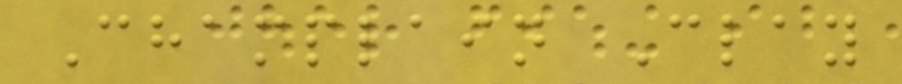Champlain Clay
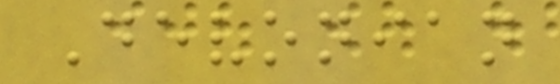Devonian
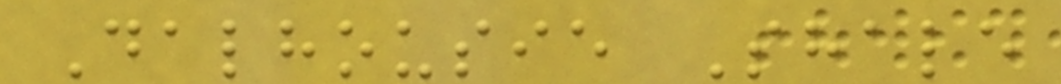Dalhousie Shale
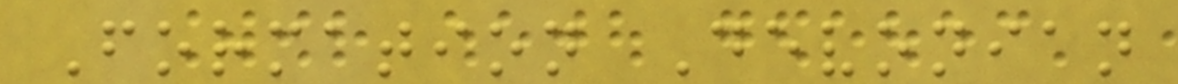Formation Devonian
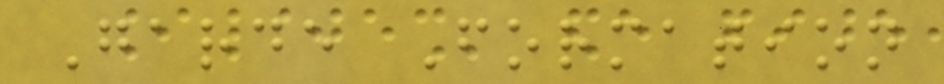Garde Formation
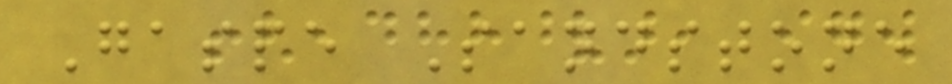Gaspe Sandstone
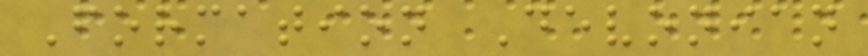Formation Devonian
